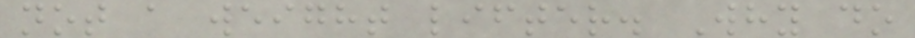not a weight lifter. Why do
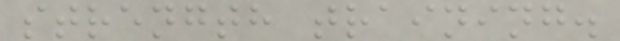strength training.
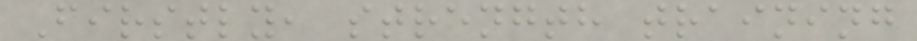Firstly, strength training
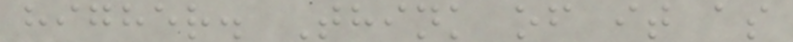higher. Think of it as
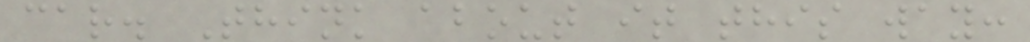car. Think about it this way:
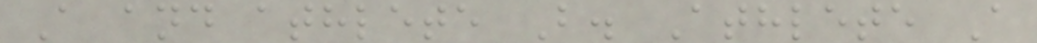A and athlete B. Athlete A
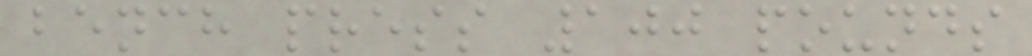bench press 100 pounds
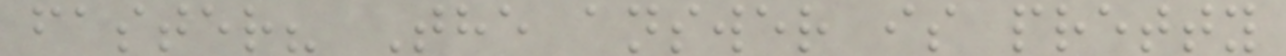faster? The answer is pretty
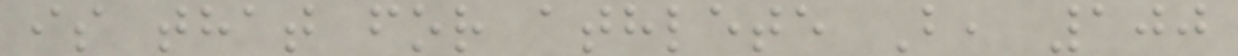is that for athlete B, 100
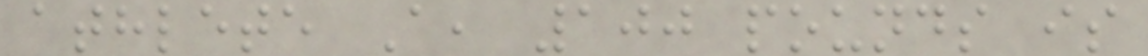athlete A, 100 pounds is
